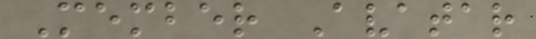Member Avatar
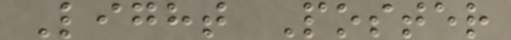Light Poster
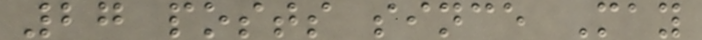27 posts since May
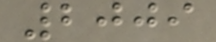2009
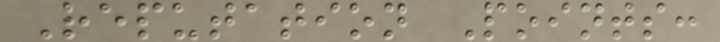Reputation Points:
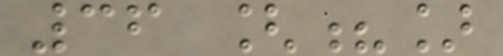36 [?]
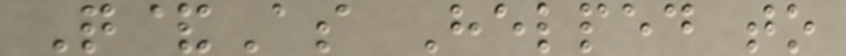Q&As Helped to
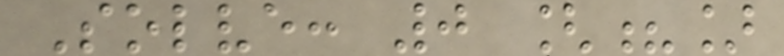Solve: 0 [?]
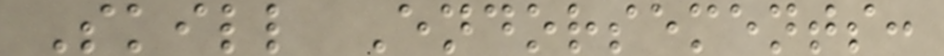Skill Endorsements:
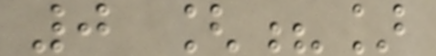0 [?]
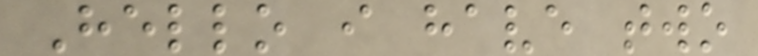Hello i have two
